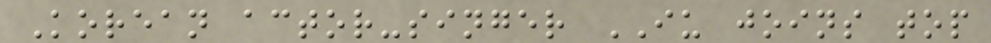Korean actor-singer IU joins top
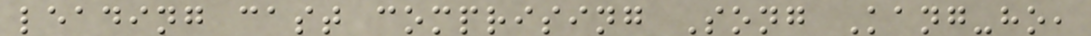leading cast comprising Song Kang-ho,
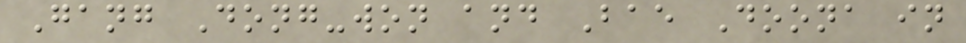Gang Dong-won and Bae Doona in
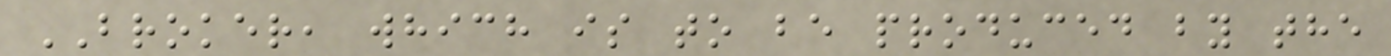BROKER, which is to be produced by the
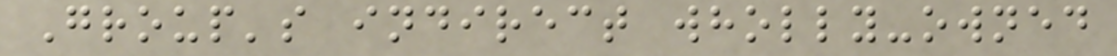Group's indirect wholly-owned
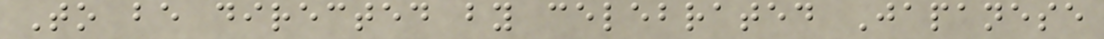To be directed by celebrated Japanese
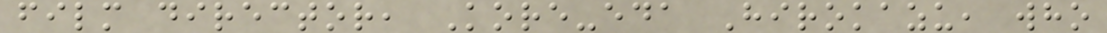film director, Kore-eda Hirokazu, who
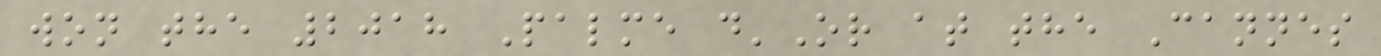won the 2018 Palme d'Or at the Cannes
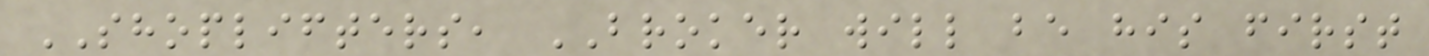SHOPLIFTERS, BROKER will be his first
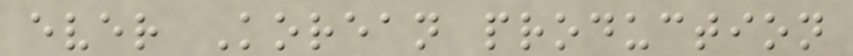ever Korean production
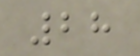28
